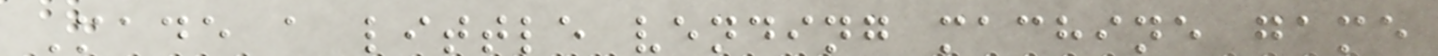Made a little vending machine game
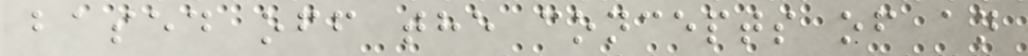based off the concepts of an
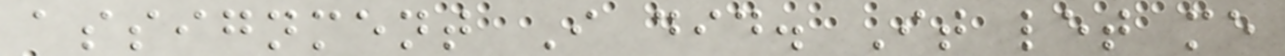assignment I did. It let me
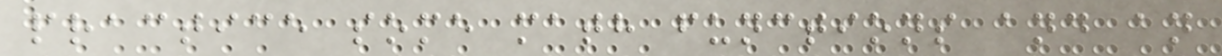practice some math functions and an
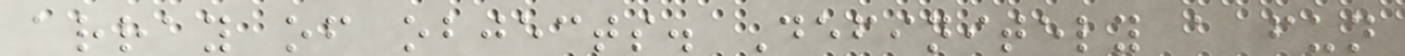array of objects. Definitely a fun
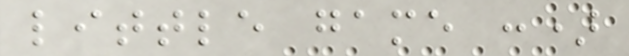little game :)
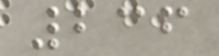236
